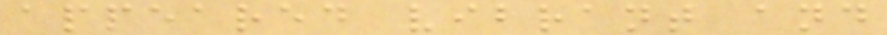appeared vibrant and
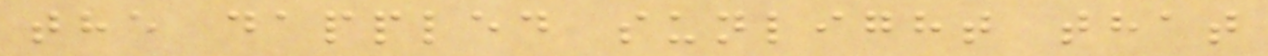the dappled sunlight that
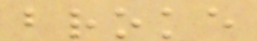broke
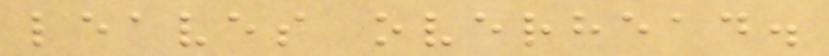leaves overhead.
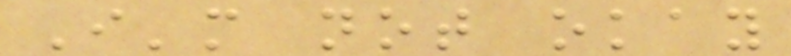I'm not okay
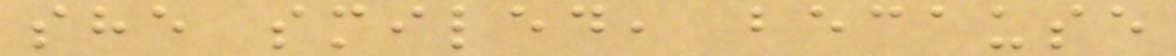she smiled, because
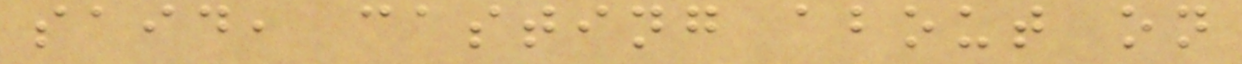said, casting about on
